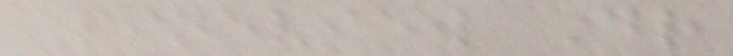Pineview Dr
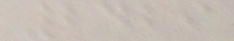2429
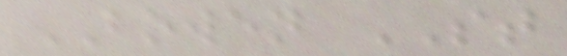BOWEN ST
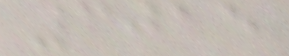3015
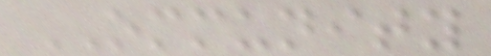OMMUNITY
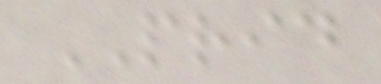PRID
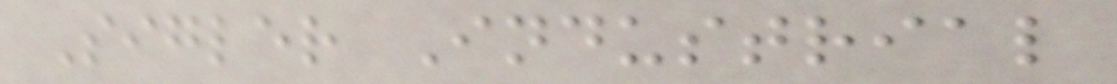Sigler Industrial
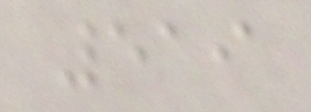519
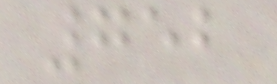752
